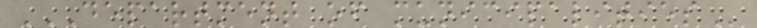DEPARTMENT OF MUNICIPALITIES
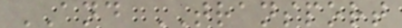AND TRANSPORT
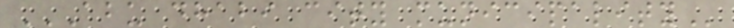ABU DHABI CITY MUNICIPALITY
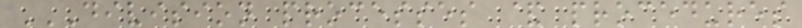DIVISION PROCESSES & PROCEDURES
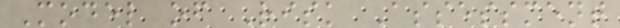Model of Risk Assessment
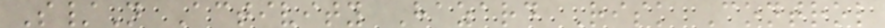S/N Activity Hazard Risk Control
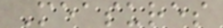Measures
